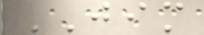JIM
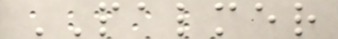PALMER
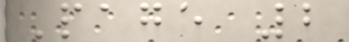Page 2
